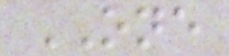ONE
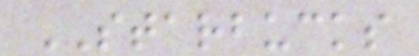STARBUCKS
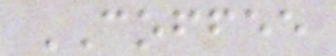COFFEE
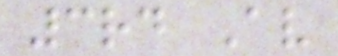3rd Av
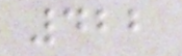422
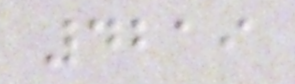4219
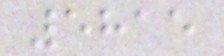5815
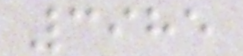3985
